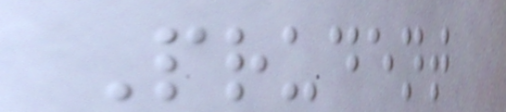Prudent
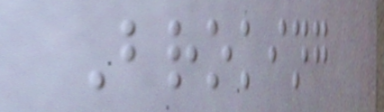Broking
